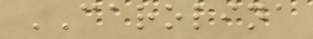CAROLINA
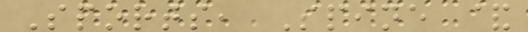Sports, Spine &
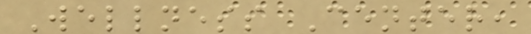Wellness Center,
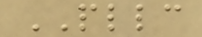PLLC
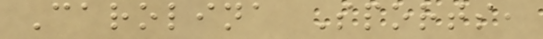Carolina Sports,
